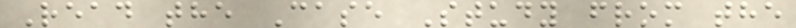Read the Case Study from the
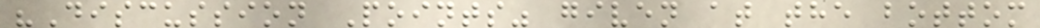"Discussion Points" given at the bottom
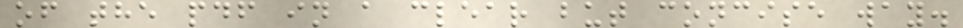of the pdf in a clear but concise way.
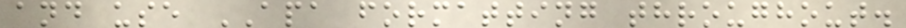and use APA formatting throughout.
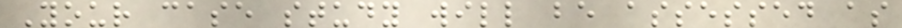Your case study will be assessed as
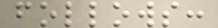follows:
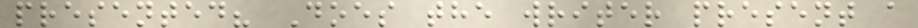presented? Does the writer present a
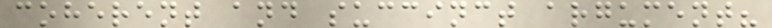coherent and succinct argument?
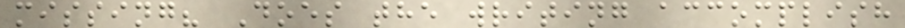missing? Does the writing accomplish
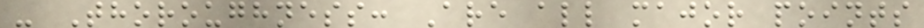- Thoroughness: Are all major points
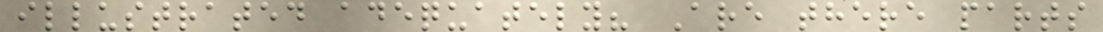illustrated adequately? Are there parts
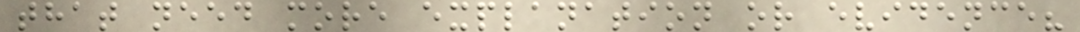that need more explanation or evidence?
